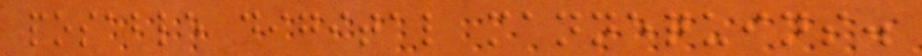posable digital mannequins.
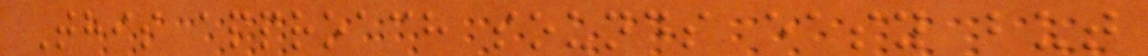This approach sounds easy but
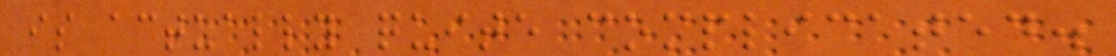is actually quite complicated.
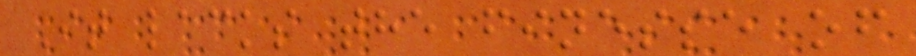It lacks the finesse of
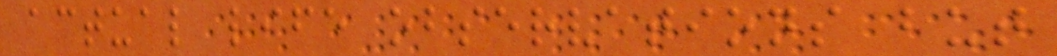actual life observations but
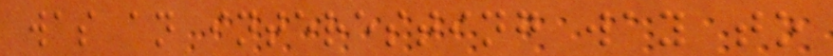was an interesting way to
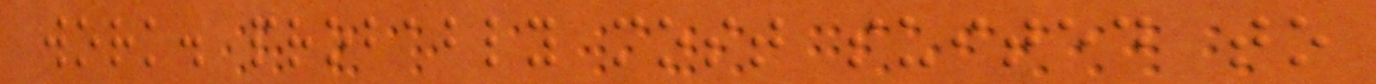work. probably most suited to
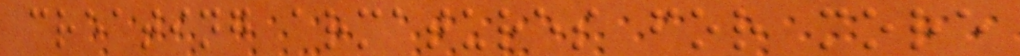creating armatures for more
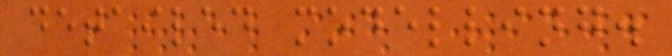detailed modelling.
